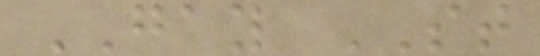GAY ST
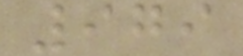979
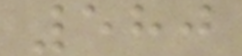580
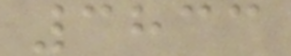3833
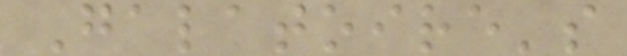Galatoire's
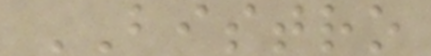BISTRO
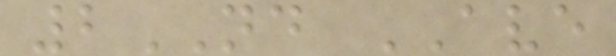2ND AVE
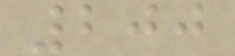200
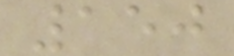150
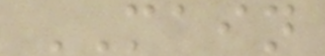MAIN
